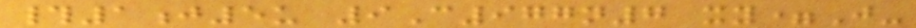#1j5u 9C977n7 xy=J-
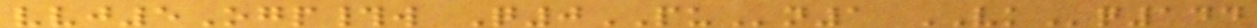vvj5Ogp#w Q0PUn1 VKq144
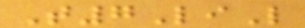T7LiL
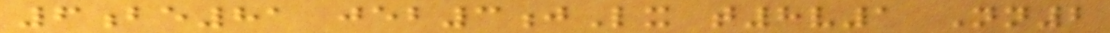6be81 jeb3jLx t8v1 Nn2
